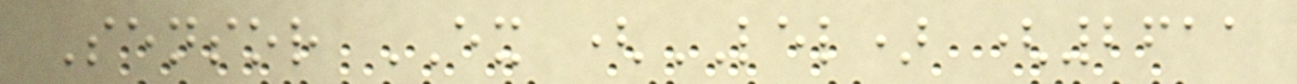Sensor EX (LEL) (2611
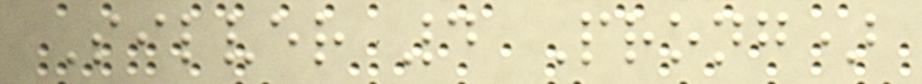Silver 4 Prong)
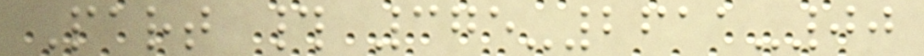Part # 375-2611-00
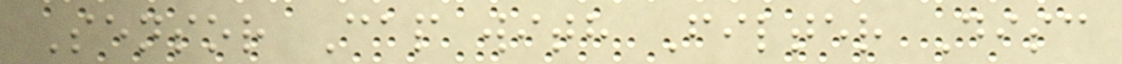Sensor Cap with Filter Disc
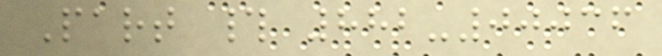Part # 882-00036
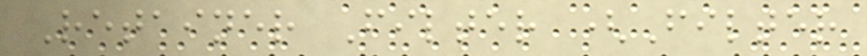Retainer Filter (Filter
